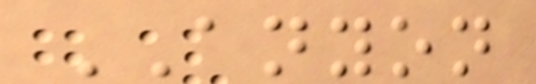ANYON
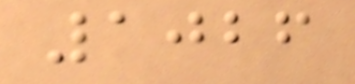1026
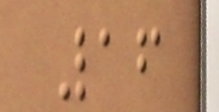16
